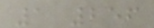1 256
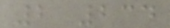2 234
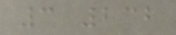3 232
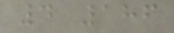4 186
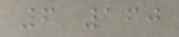6 160
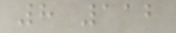8 112
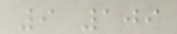9 109
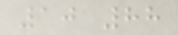10 88
